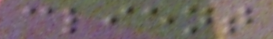client
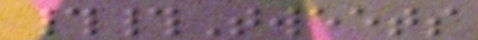##Tweets
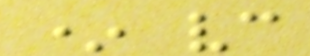* vc
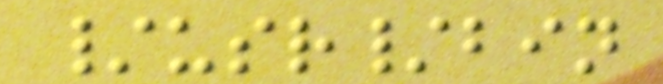/usr/bin
